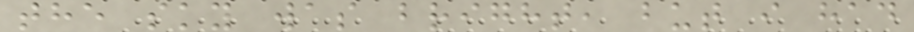the sky was bright, but i had
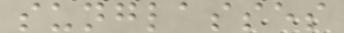sunglasses
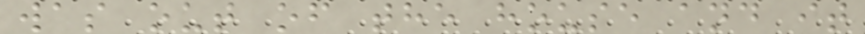was out of the house and it
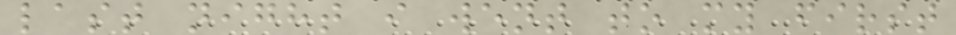last night i went to my first
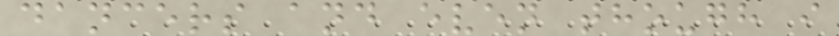dancers and even though i
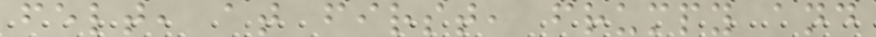felt, at first, frumpy and
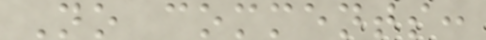No comments:
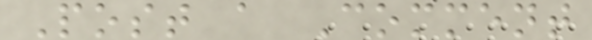Post a Comment
